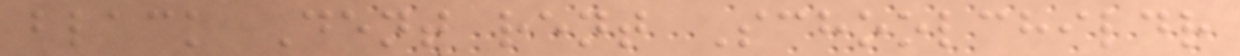black Dent rent Schoolchildr
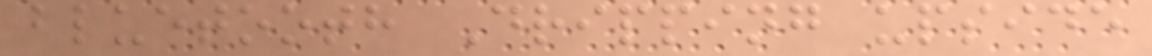bluetooth Dripping upside
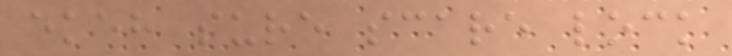ekeh sure scare lock
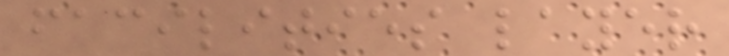facilities layer
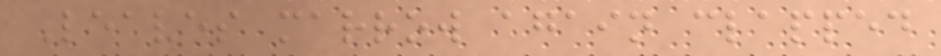Leaves marrow again clapped
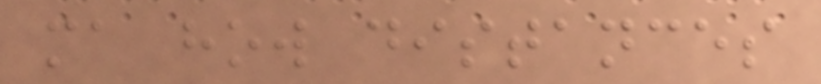ma how distances
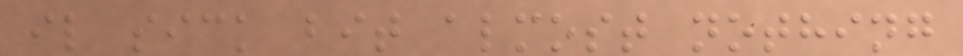il sick bit almost nothing
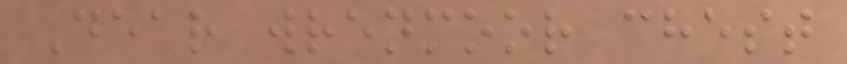Dear wrenmoor chest
